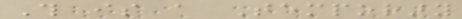This is a Temporary
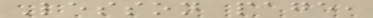Lesson page,
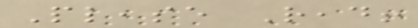Please Read!
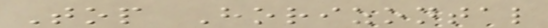Top Horizontal
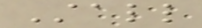Stall
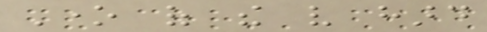One of the very hard
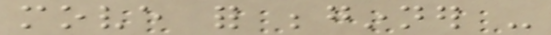move for beginner -
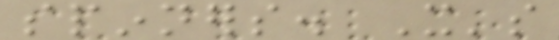spinners. It's
